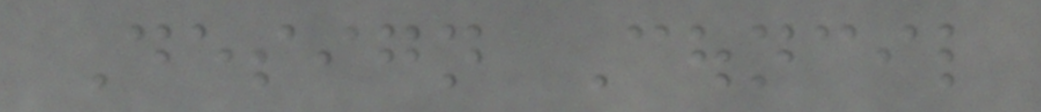Design Council
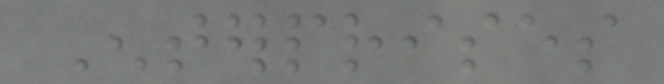Enterprises
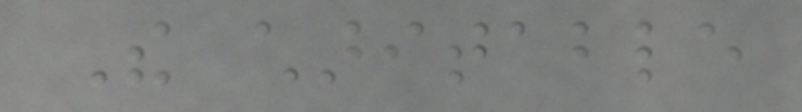The charitable
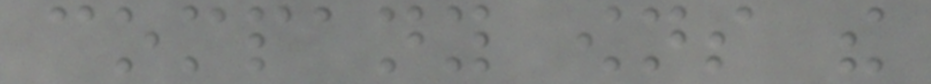company owns the
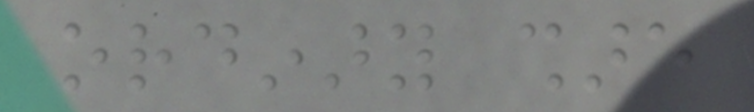ordinary share
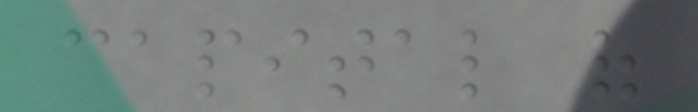capital of
